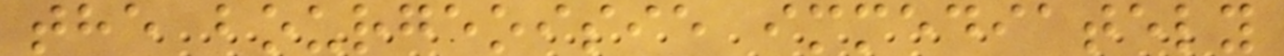the bourgeoisie immediately
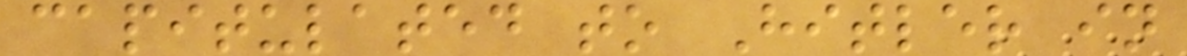capitulated to Hitler in
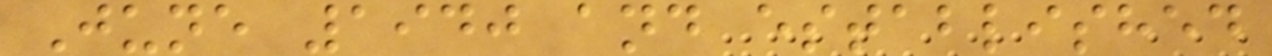June 1940 and established
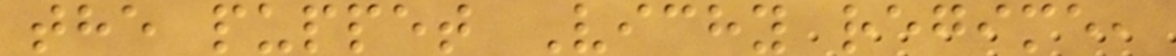the puppet Vichy regime,
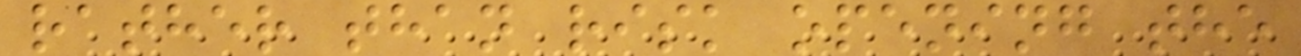rather than risk opening the
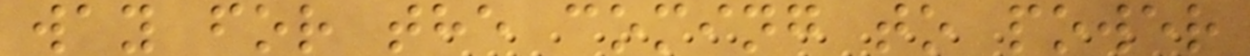way for the coming to power
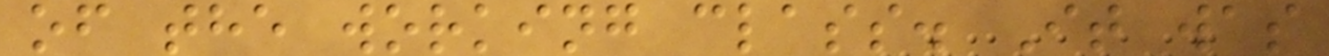of the working class. It was
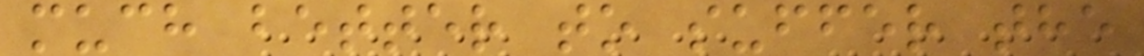much better to suffer the
